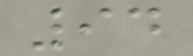94
